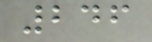246
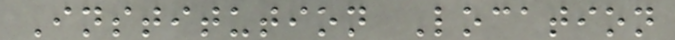Institution Location
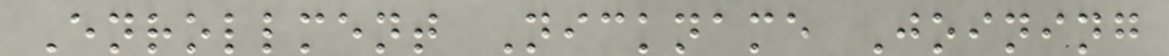Enrollment Nickname Joining
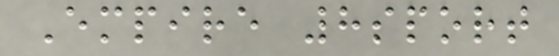Empire 8sport
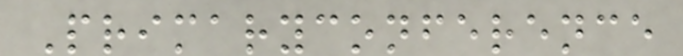Primaryconference
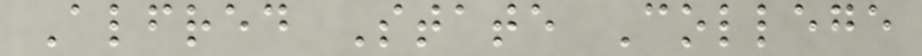Alfred State College
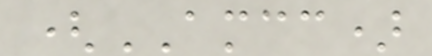(AMCC)
